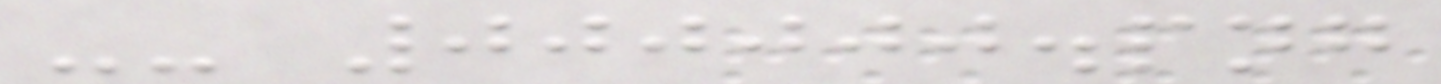-- 000000.png
